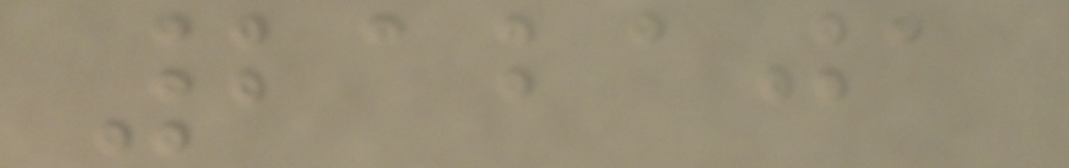212101
